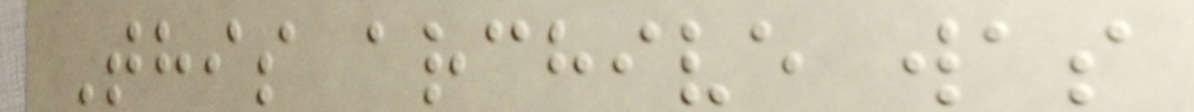This archive was
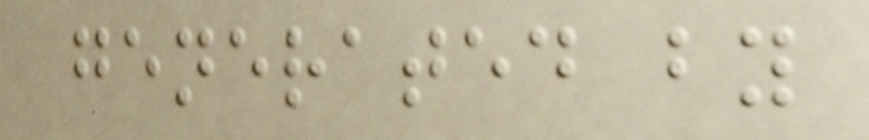generated by
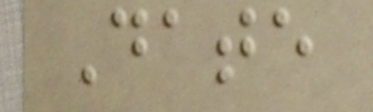Date
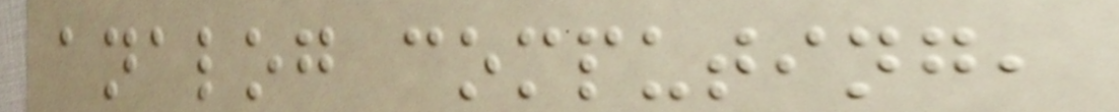analog computing,
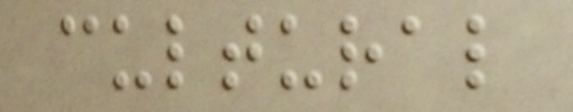cultural
